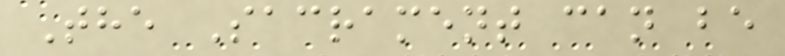The Sacrament can be
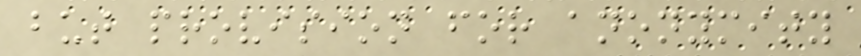but provision for anonymity
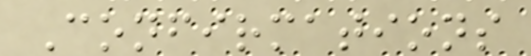Confirmations
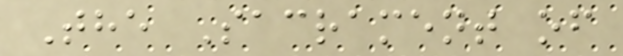The Sacrament of
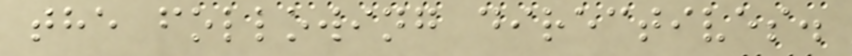the following directives.
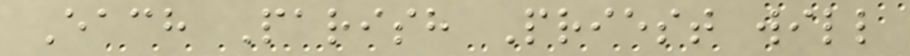Each Parish Priest will
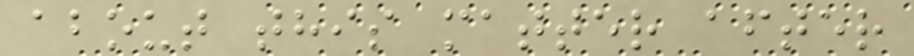about this matter after
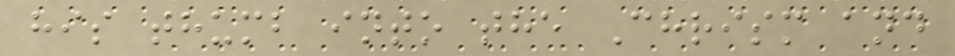his thumb into the Chrism and
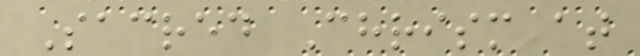Sacred Chrism at
